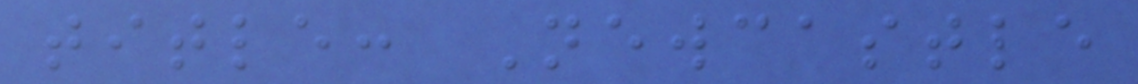title: Newcastle
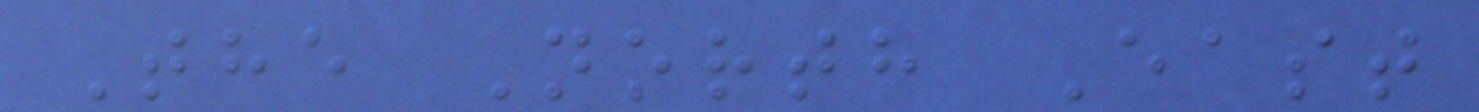The North East
